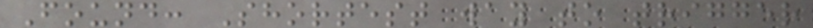Found: Shortest way to trigger
